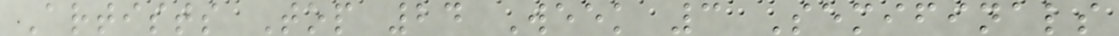Artists Top 24 Week 3 Semifinals
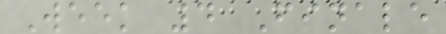Week 4 Finale
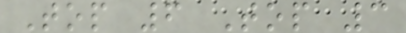Top 6 Top 3
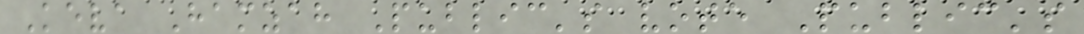Keva Hamzah Public's vote Public's
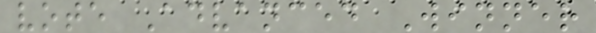vote Advanced Winner
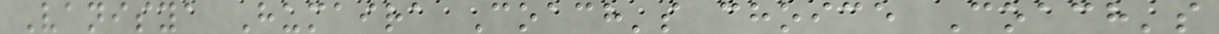Vanisya Humaira Coach's choice Coach's
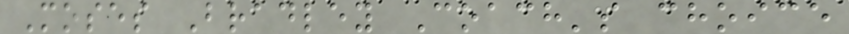Moses Bradley Coach's choice
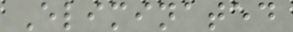Eliminated
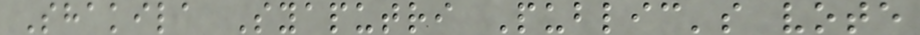Shakila Syaputri Public's vote
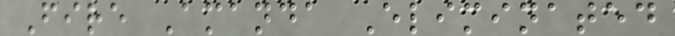Fire Amanda Eliminated
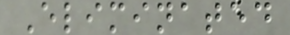Eliminated
